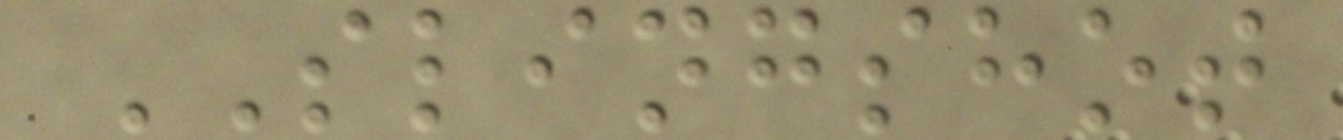SLINGSHOT
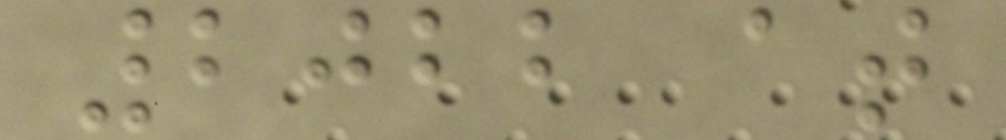2022 at
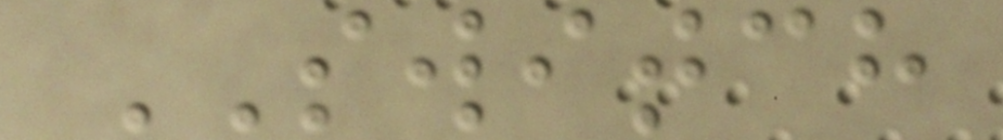SWITCH
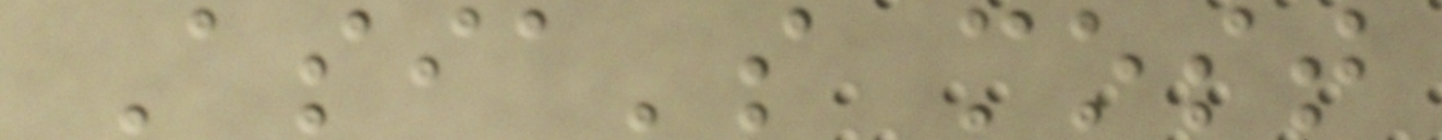Asia's most
